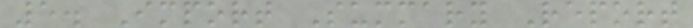5. Import Summary Report
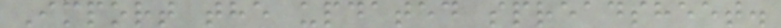Import the updated spreadsheet.
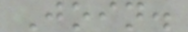Join.
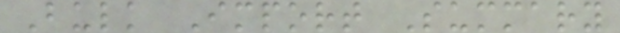Bulk Import Summary
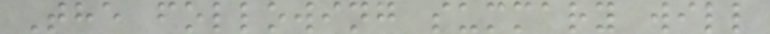The following summary will
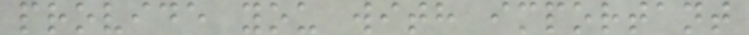provide you with important
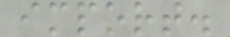import.
